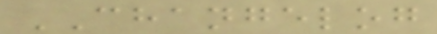CHANGELOG
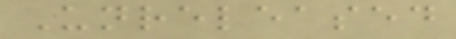Unreleased
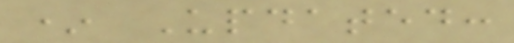* Updated:
